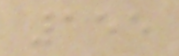155
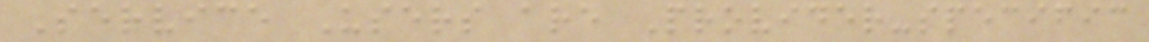Service Users are Provider-specific
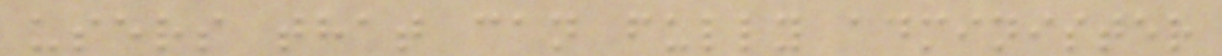users that can fully administer
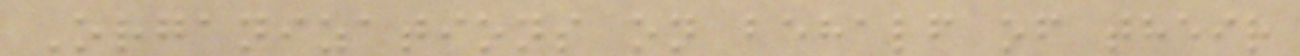Organizations on behalf of their
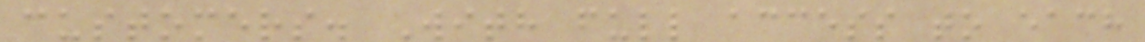customers. With full access to each
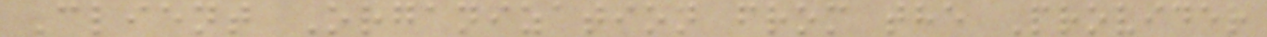Client Organization from the Provider
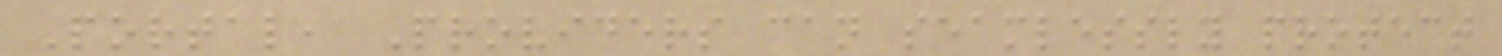Portal, Providers can seamlessly protect
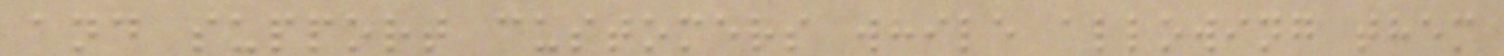and support customers while allowing them
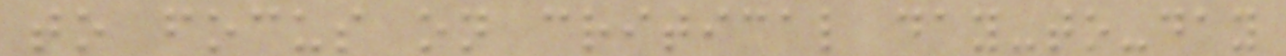to focus on critical day-to-day
